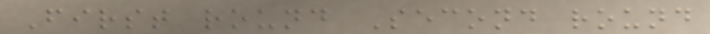First round Second round
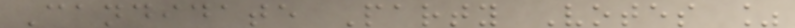Candidate Party Votes %
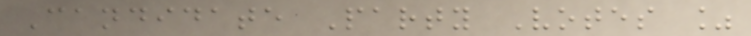Candidate Party Votes %
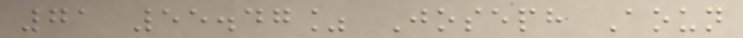71 55.47% Joseph Aoun
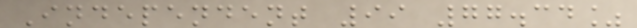Independent 99 77.34%
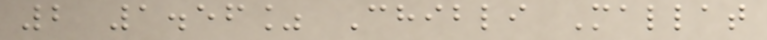2 1.56% Chibli Mallat
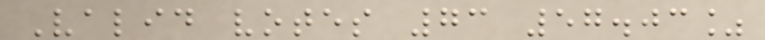Valid votes 73 57.03%
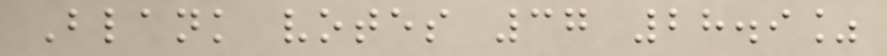Blank votes 37 28.9%
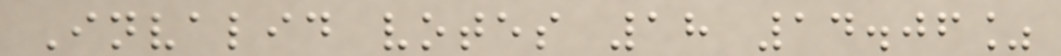Invalid votes 18 14.06%
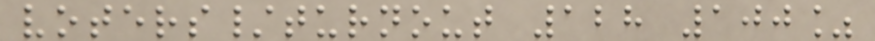voters/turnout 128 100%
